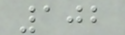102
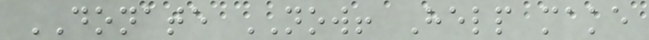DONATE NOW! Help make
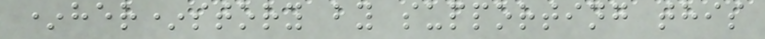*her*story by supporting this
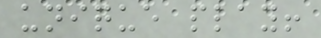unique play!
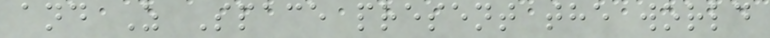and Z Space present the world
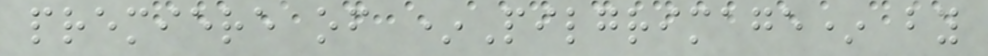premiere of *Pilgrimage* by
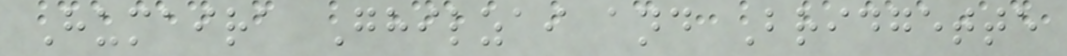Humaira Ghilzai and Bridgette
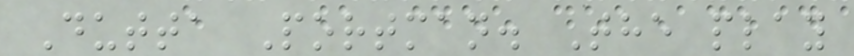Dutta Portman. The play
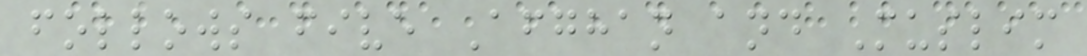follows five Afghan and Muslim
